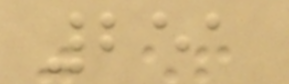251
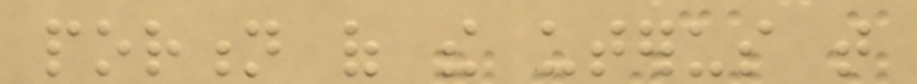portion of the uterus that
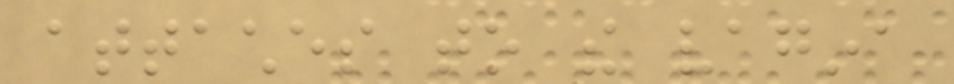attaches to the vagina
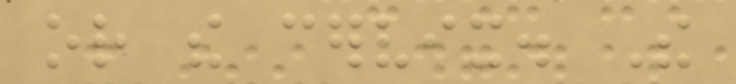or the cervix. The
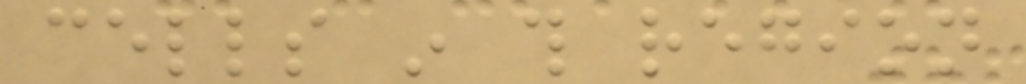cells in this region
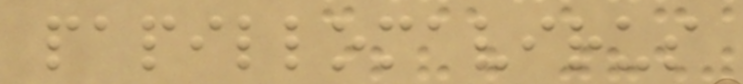papillomavirus
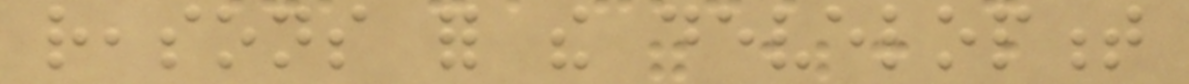reasons for the development
